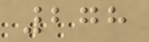278
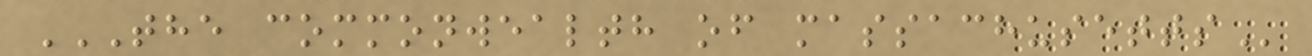THE COMMONWEALTH OF MASSACHUSETTS
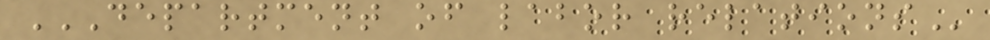DEPARTMENT OF LABOR RELATIONS
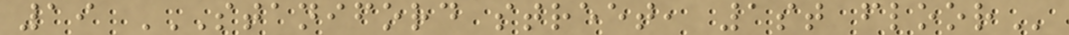19 STANIFORD STREET, 1ST FLOOR
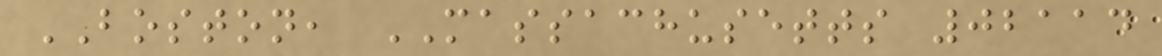BOSTON, MASSACHUSETTS 02114
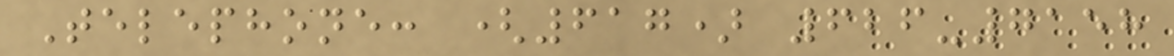Telephone: (617) 626-7158
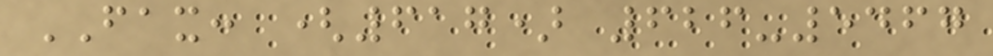FAX: (617) 626-5467
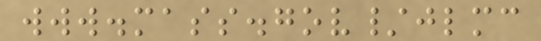www.mass.gov/jlmc
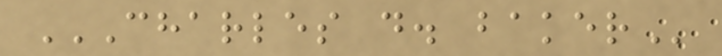CHARLES D. BAKER
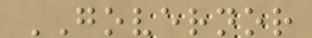GOVERNOR
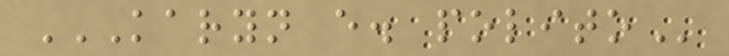KARYN E. POLITO
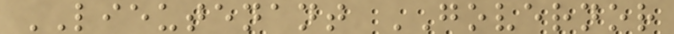LIEUTENANT GOVERNOR
